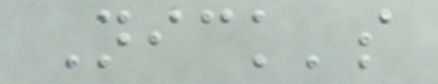Nick's
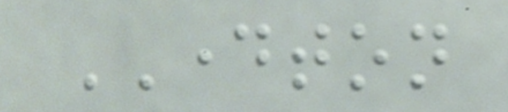DAYTON
